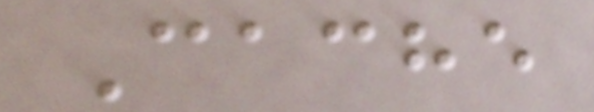Cache
